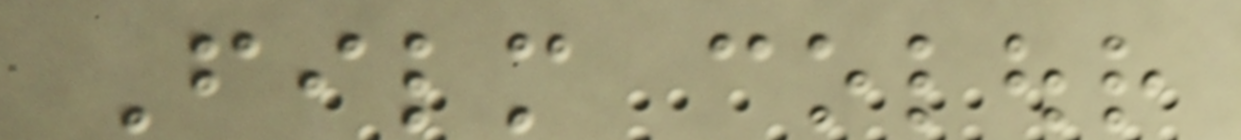Film colour
